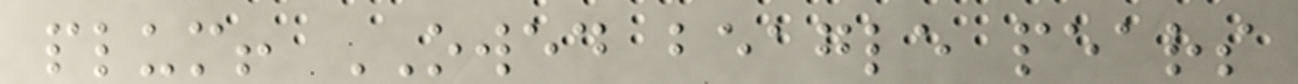plum! OWED beagle pears
